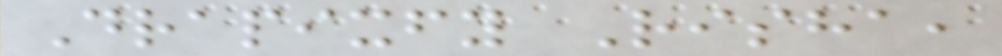Drapixfy Risha,
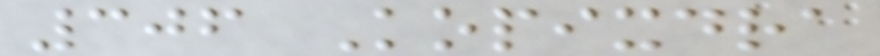306 Kopixdra
